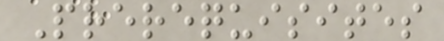Prerequisites
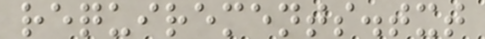requirements.txt
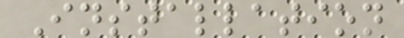Installation
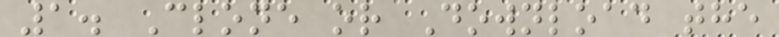1. Clone or Download the
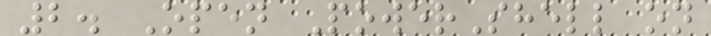2. Open PowerShell on
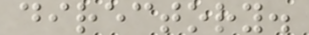directory.
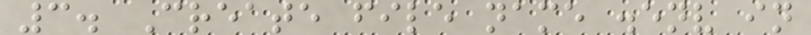3. Create file name .env in
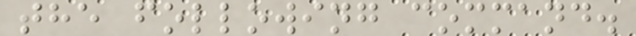the following command.
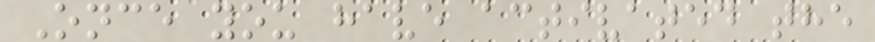Once you have activated the
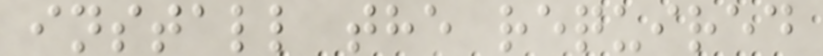install the required
